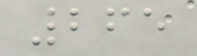265
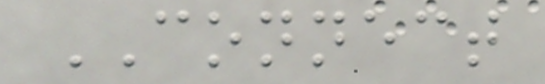CONNECT
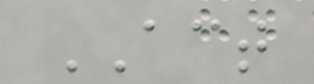ACT
